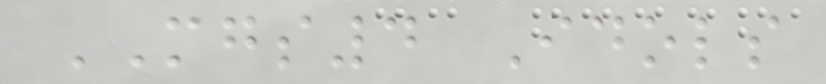MGS4 Idols
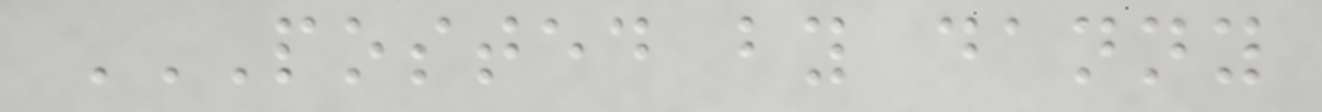POSTED BY DANNY
